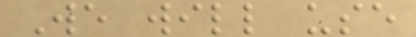We will use
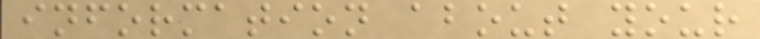information about your
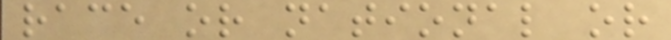race or national or
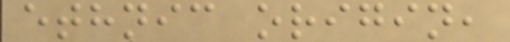ethnic origin,
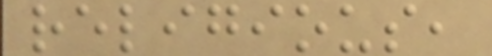religious,
